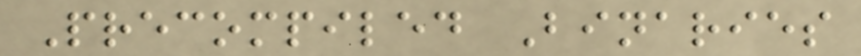Precompiled Binaries
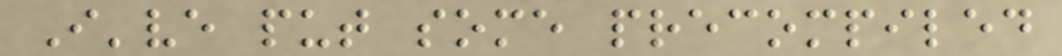I've put some precompiled
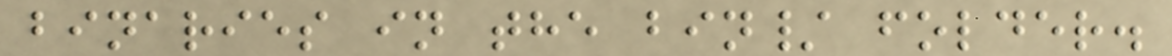binaries in the bin/ folder.
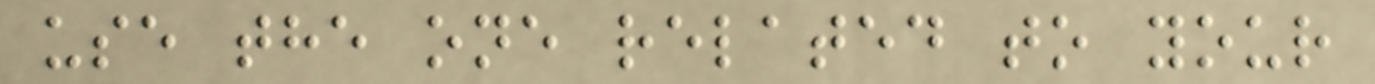use the one related to your
